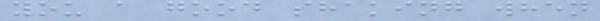you a good shaking when
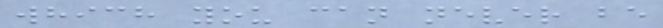which you can never be
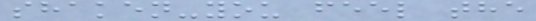shaken-you feel the
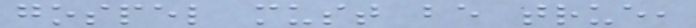gospel must be true,
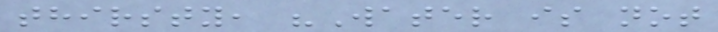thirsty, "Water is not
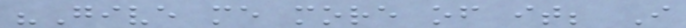"Give me more of it; I
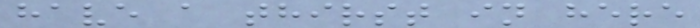have a thirst in here
